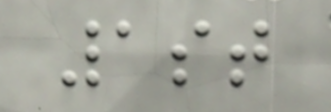1st
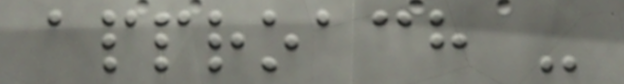approach -
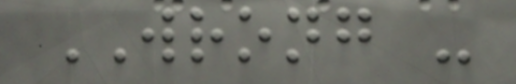WRONG -
